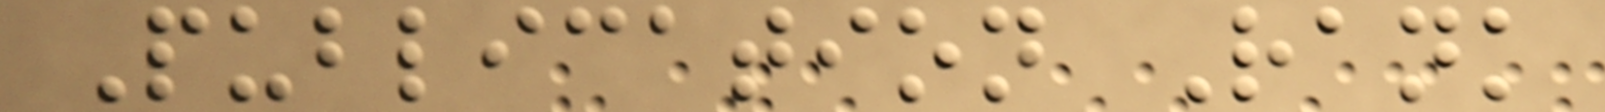Publication Rank
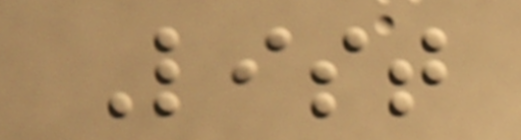List
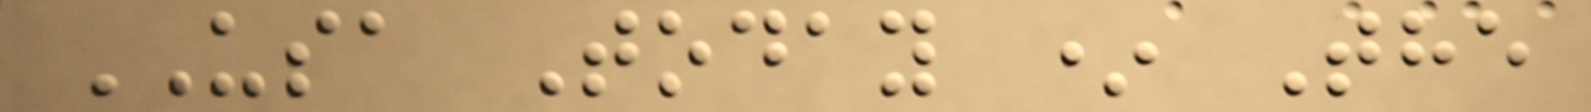USA Today * The
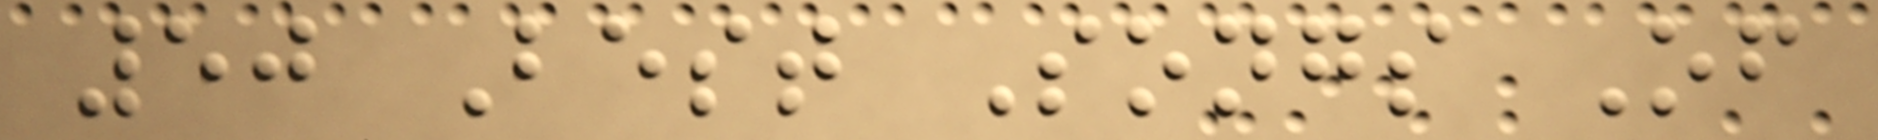50 Best Songs Of
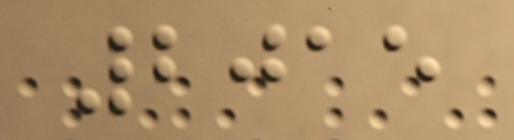2015
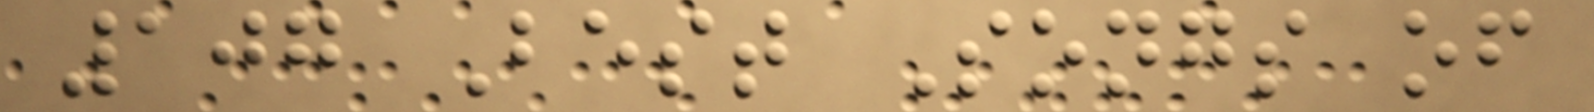107 Best Songs of
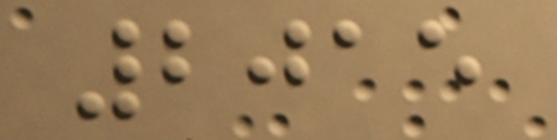2015
